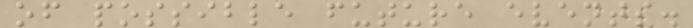of possible future events.
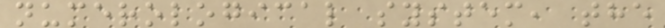numerological system, the
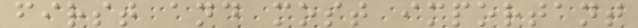first and most important
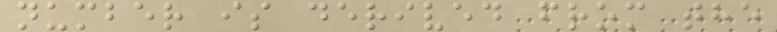number is derived from the
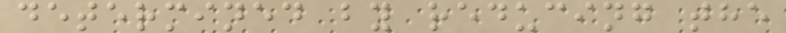determined by reducing the
